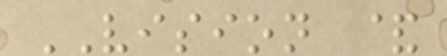VISION &
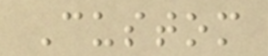Custom
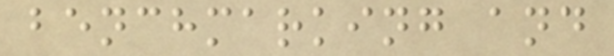benchmarking and
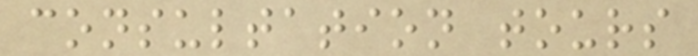consultation tours
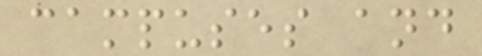campuses and
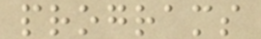programs
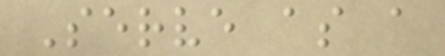Serve as a
